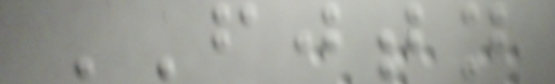FJTN
